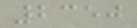2350
